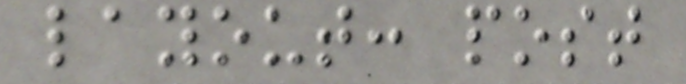layout: post
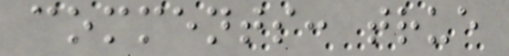comments: true
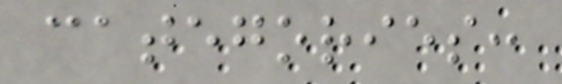categories:
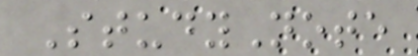StudyNote
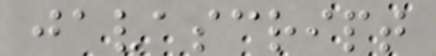javascript
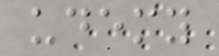udemy
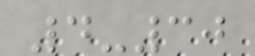4-30
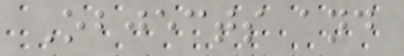Objects and
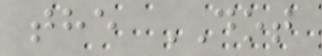the DOT
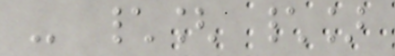- \[ \]
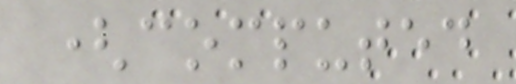(computed
